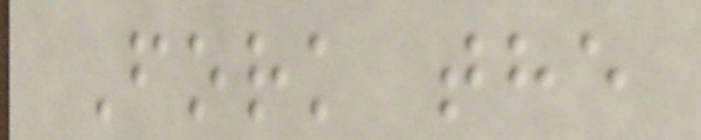Fork the
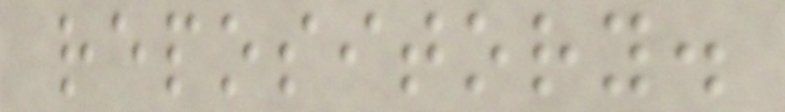repository.
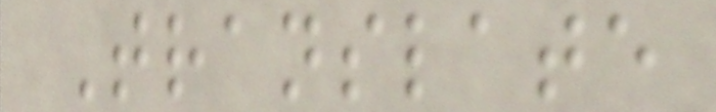Translate
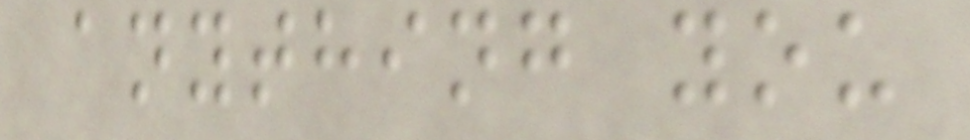anything you
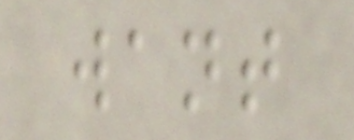want
